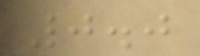0.0
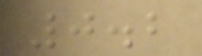0.2
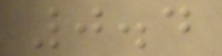0.4
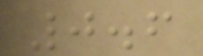0.6
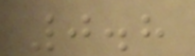0.8
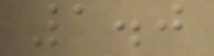1.0
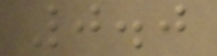0.0
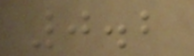0.2
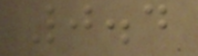0.4
